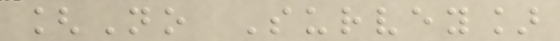[No Survey]
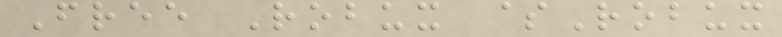Free Robux $Robux
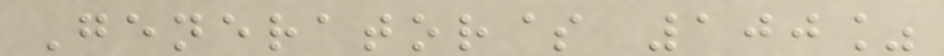Generator$ 100%
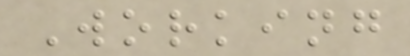Working
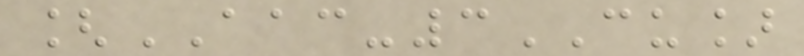[AAC-3CU]
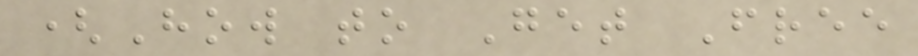(How to Get Free
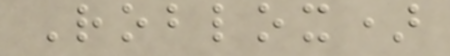Roblox)
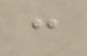:
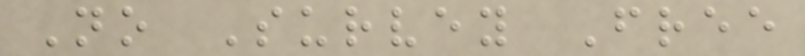No Survey Free
